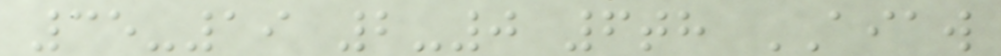35-19 2-0 6th AIAW
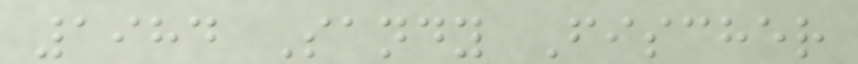1984 Sandy Fischer
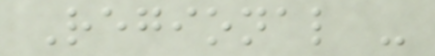Regional -
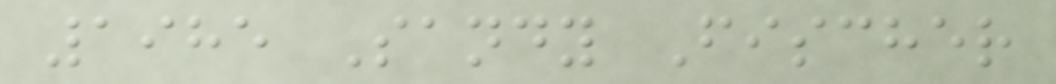1985 Sandy Fischer
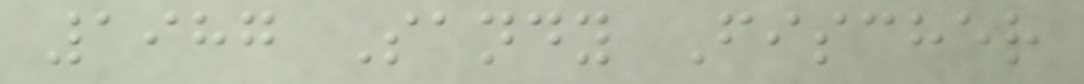1987 Sandy Fischer
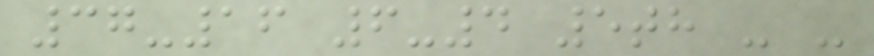37-16 6-4 5th - -
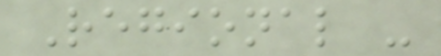Regional -
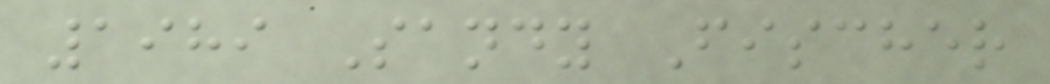1989 Sandy Fischer
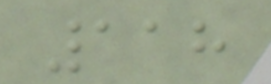118
